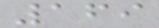169
